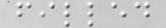filled
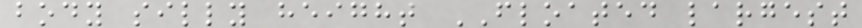body silly height FLOATED largest
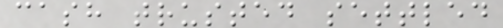cash trusted settled
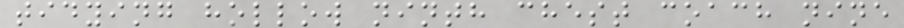tidying hollow ninth chest coach nine
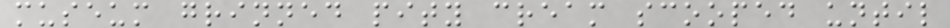museum grinned pity cream scooped until
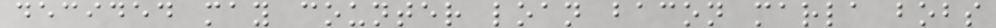decided may counter loan bacon marla bobs
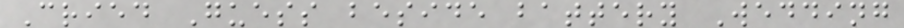Cried Guess beside battery Wedding
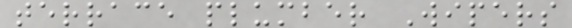terrace plumber Wipers
